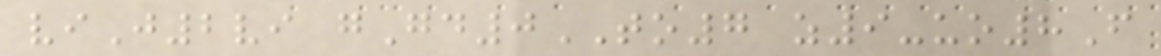viJ2vi gGd0TO7 z9-uo8F
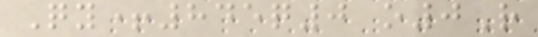Qy+845q0 o0R
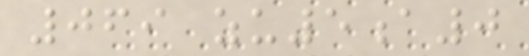069 zu5a0
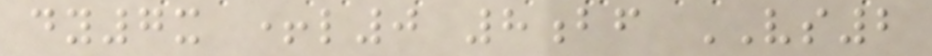dy7x +l0 8bf VS2
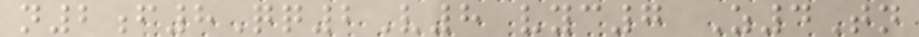n2f8Qq2V8 vyc7 Z4Tn
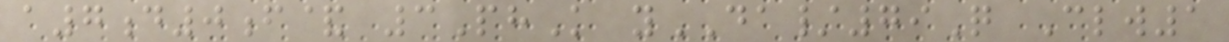a7d0f& 3PhK yDA/79Q Clw1
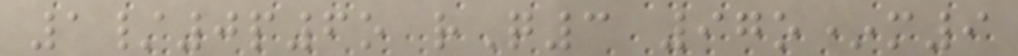1/0p6o rQ3 97o*m9
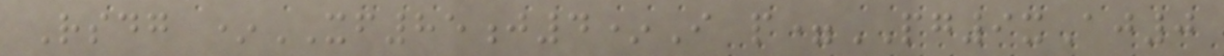Rsdg *XF85j4*I p=PG9xAj0
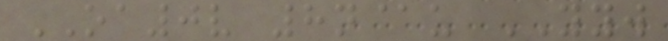OA0v 8n@u YYW
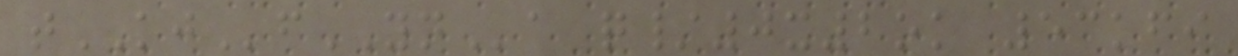tKJfYNa q/0x2ok 53kfi
